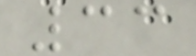33
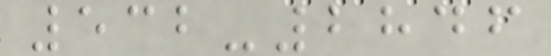532-2846
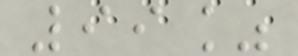99%
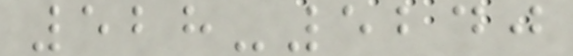528-5240
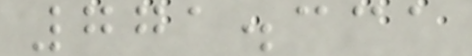771.331
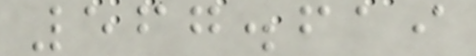567.619
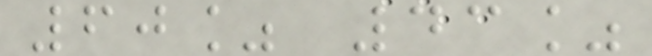60% 43%
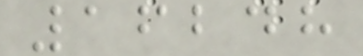16248
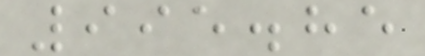995.85
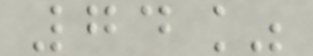74%
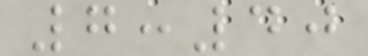7:40
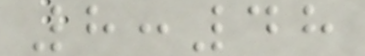8:48
